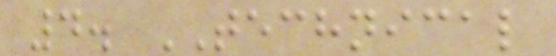4. TECHNICAL
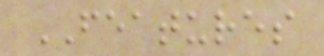FEATURES
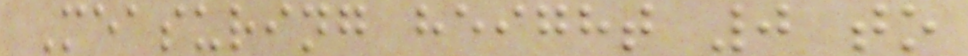Measuring height 0 to
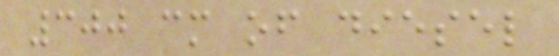300 cm of diesel
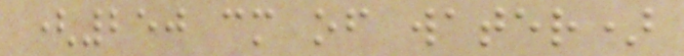(250 cm of water)
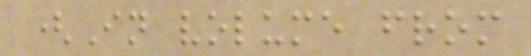(In volume from
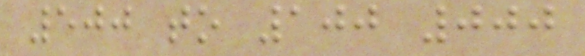500 to 100 000
